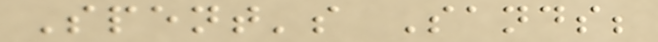Spent's Sands;
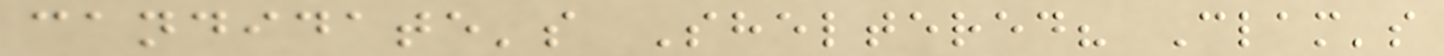candidate's Sheltered? Clam's
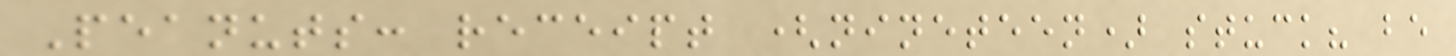Peanuts: receipt (nineteen) stuck? be
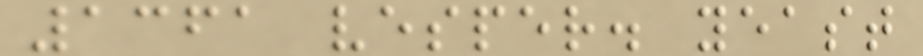1361 vesper. yeast
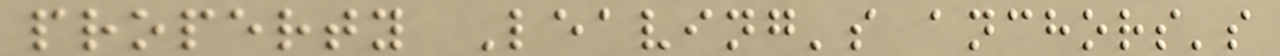property Leaving's anchors's
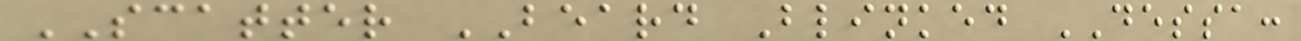SCATTER BEARD Blinked DESSA:
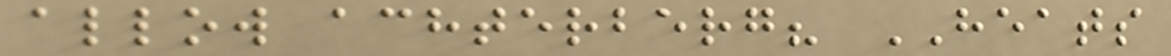allow achterberg? HEATS
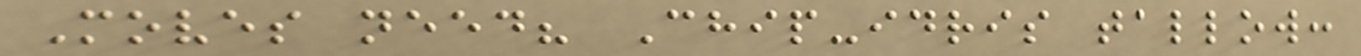Moves need? Chip-idris tallow:
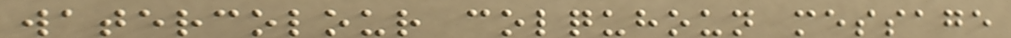watercolour colquhoun message
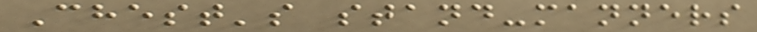Chest's stand-manners
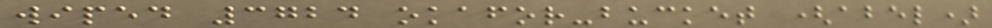wiped 3724 okafor-bucket (abel)
